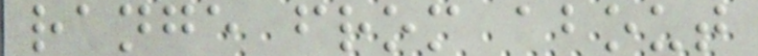range from about
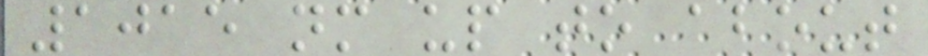1015 nm up to about
